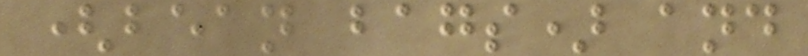(bean bags) and
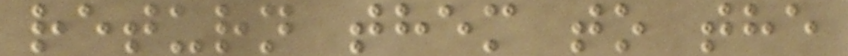return them to the
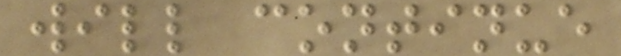will continue
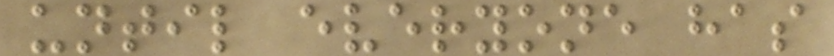until everyone has
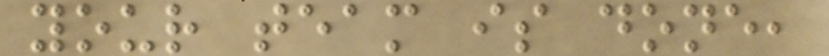your team is done,
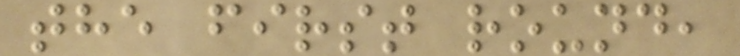the first round,
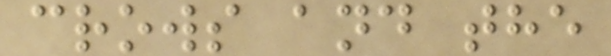crows and the
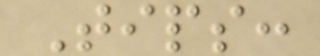Tips:
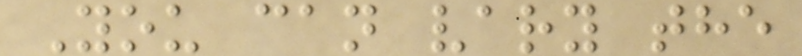You can vary the
